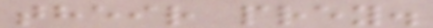their prey.
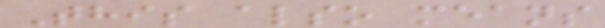This also means
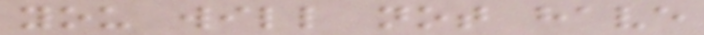you will not have
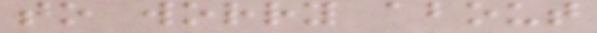to worry about
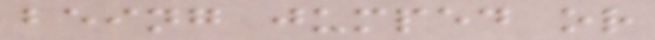being jumped or
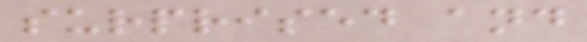surprised and
